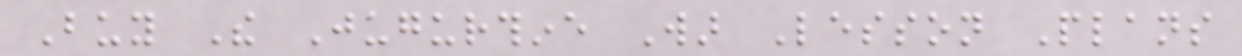Buy The Jugurthine War Lesson Plans
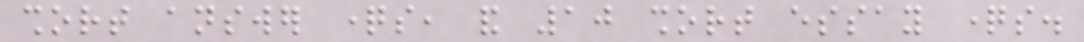short answer questions, and 10 short essay questions.
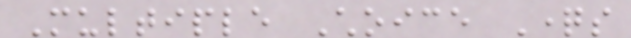Multiple Choice Questions
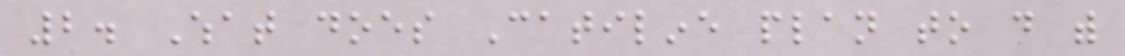2. What does Catiline plan to do with
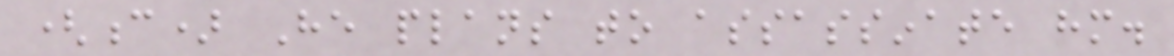(c) He plans to assassinate him.
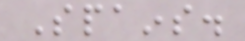Spains.
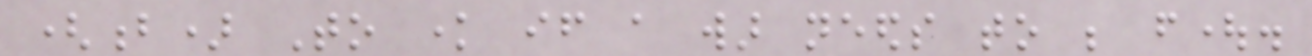(b) To know if a war needs to be fought.
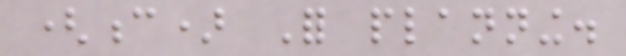(c) For planning.
